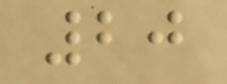20
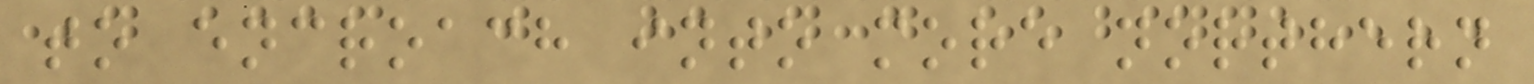to encroach into more northern
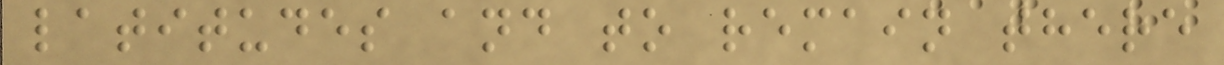latitudes and to remain there
